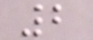2
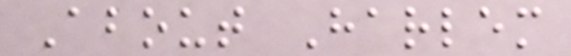About Harlem
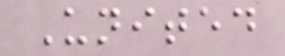United
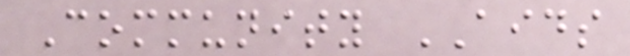Community AIDS
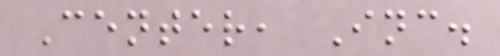Center, Inc.
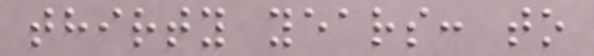thirty years: to
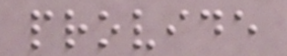provide
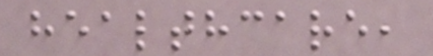healthcare,
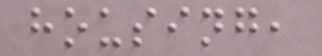housing,
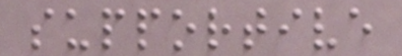supportive
